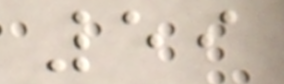59
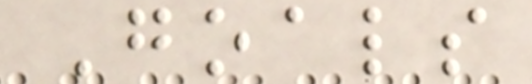Goals
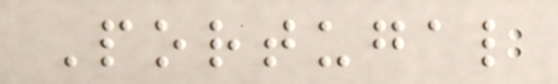Portugal
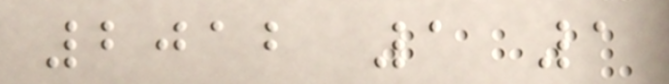2012 1 1
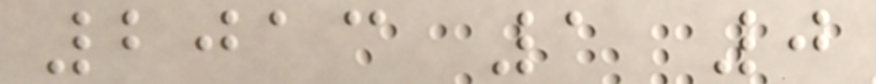2013 1 0
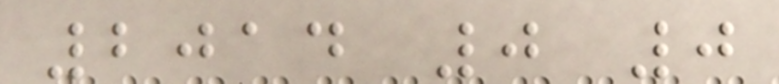2014 0 0
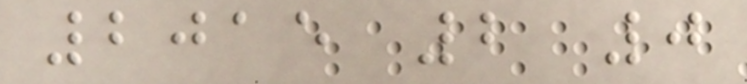2015 2 0
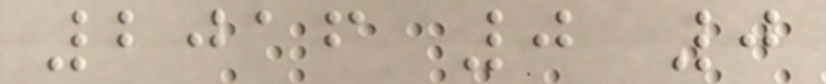2016 0 0
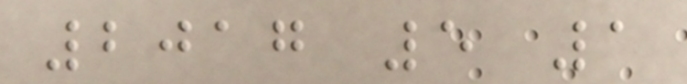2017 5 1
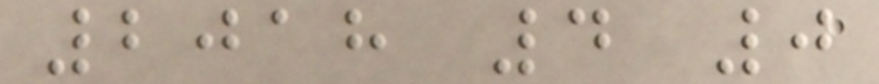2018 4 0
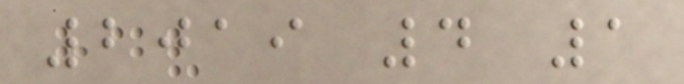2019 4 1
